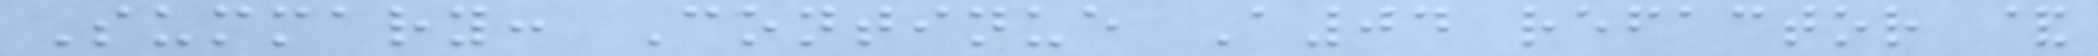Summary: Continue A04 refactor &
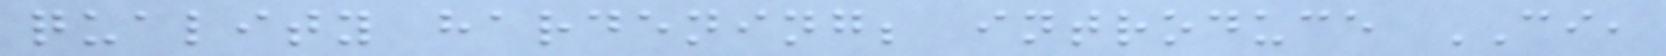quality hardening; introduce CI,
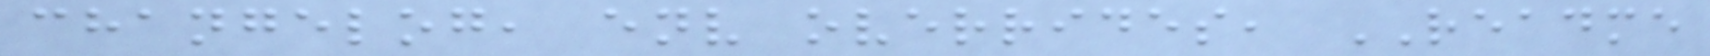changelog, env overrides, README
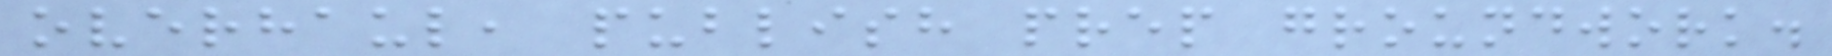overhaul, publish prep groundwork.
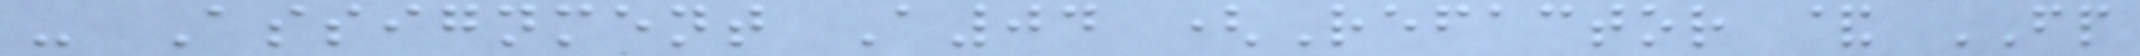- Assignment A04 (Refactor & FP
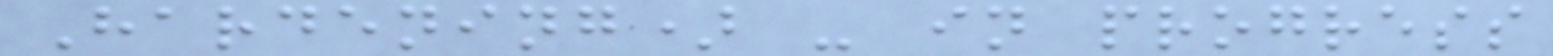Hardening) - in progress
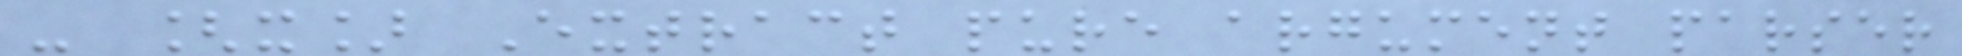- [x] Extract pure argument parser
